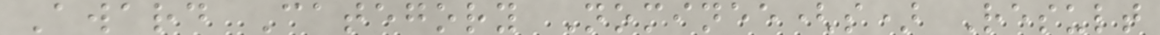Award Category Nominee(s) Result
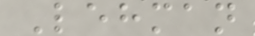Lehman
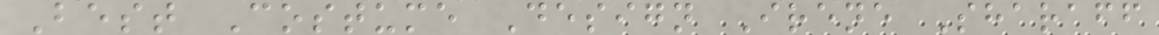Best Costume Design Irene Sharaff
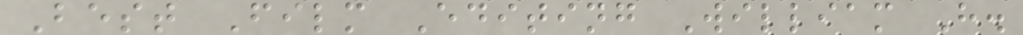Best Film Editing William H.
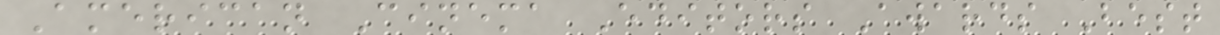American Cinema Editors Awards Best
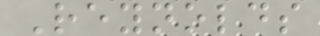Reynolds
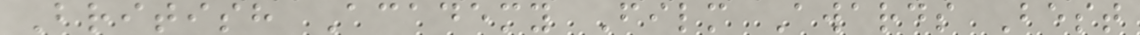British Academy Film Awards Best
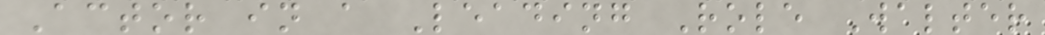Actor in a Leading Role Walter
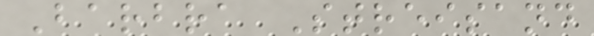Barbra Streisand
